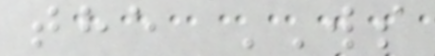the WS
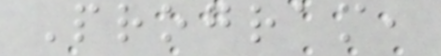Program,
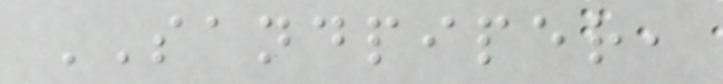SANDPIPER,
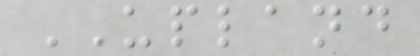UPLAND
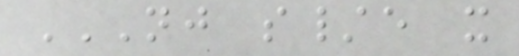NJ S/E X
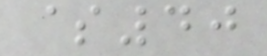$40
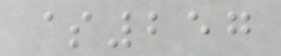$257
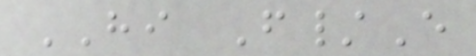HI F/E
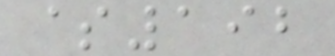$192
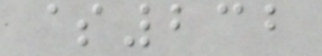$232
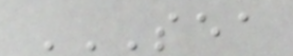SEA
